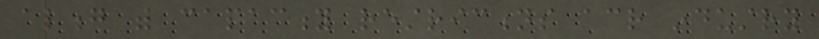along with capacity restrictions across industry
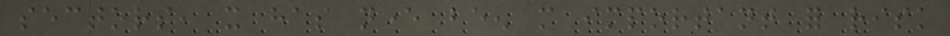sectors, it has never been more important for risk
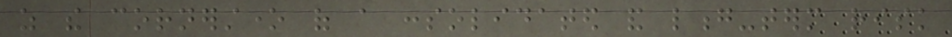as the cornerstone of a consolidated and long-term risk
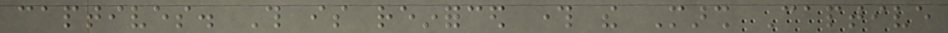captives. This is reinforced through the Marsh Captive
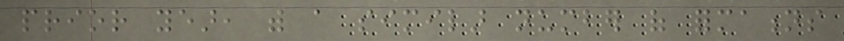prior year, with a similar number of formations
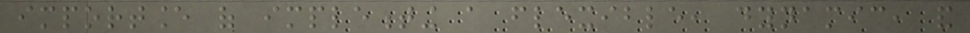importance of implementing a flexible, dynamic, and
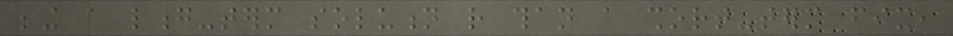being a long-term solution rather than a short-term fix,
